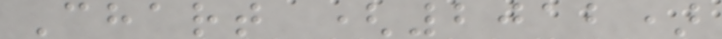Chart (2012)
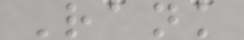Rank
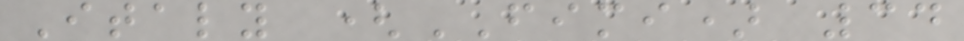Italy (FIMI) 34
